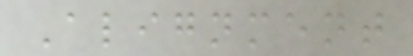Alignment
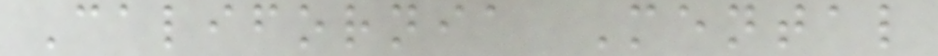California Mental
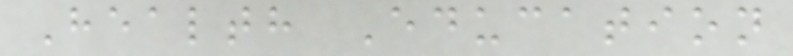Health Education
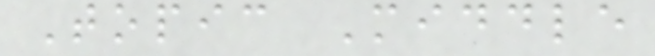Topic Middle
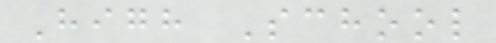High School
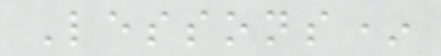Lessons*
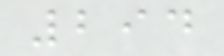294
